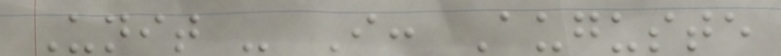Unit - I: Auguste
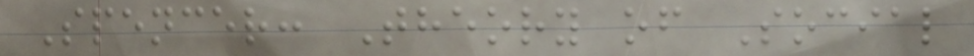Spencer: Theory of Social
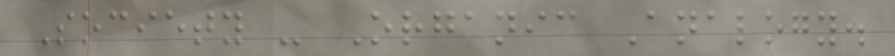Society - Organic Analogy.
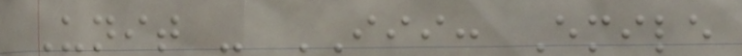Unit - III: Emile
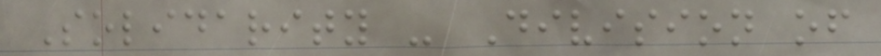Solidarity - Division of
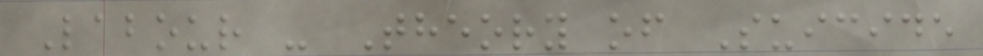Labour - Theory of Suicide
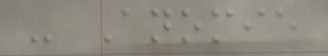- Anomie
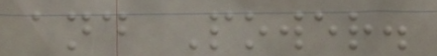and Power.
